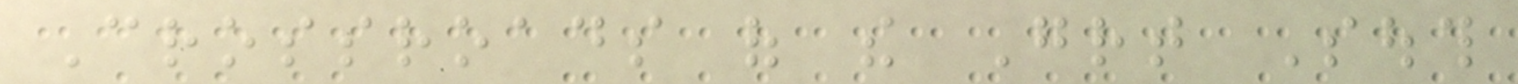Crossroads of the Great South
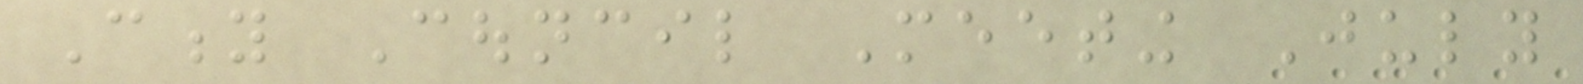City Council Meeting July
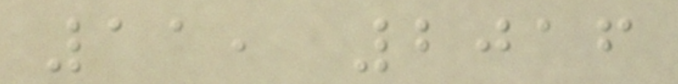11, 2016
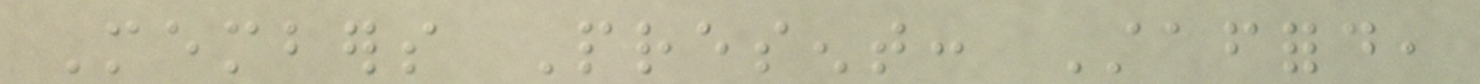Members Present: Stafford,
